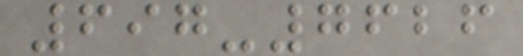697-7626
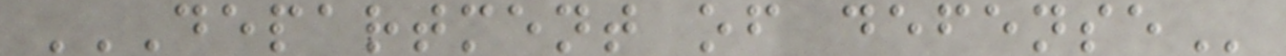DEPARTMENT OF DEFENSE
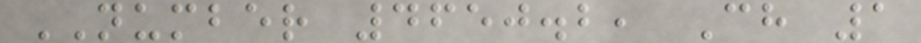NUMBER 4650.2, Ch 1
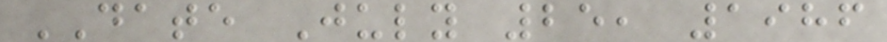DATE July 25, 1986
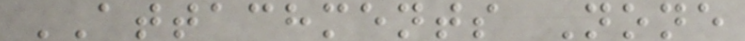ATTACHMENTS None
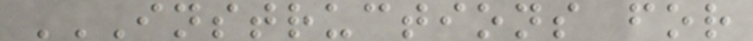INSTRUCTIONS FOR
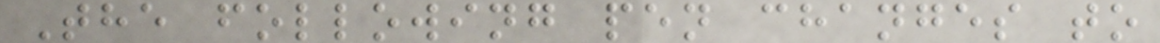The following pen changes to
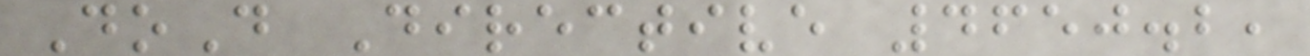DoD Directive 4650.2,
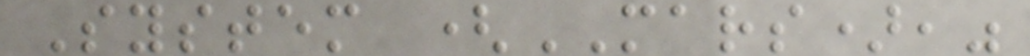System (MARS),"
